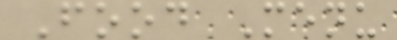Food Menu
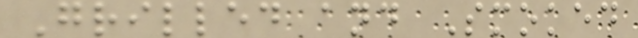Grilled and Smoked
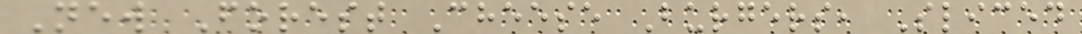New Forest Cheese Burgers, Sliced
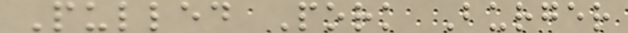Pulled Pork Burger
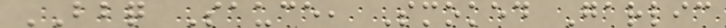BBQ Sauce, Smoked Garlic
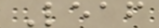Leaf
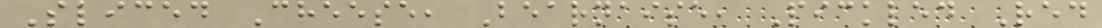Sliced Cheese, Bearnaise, Pickled Red
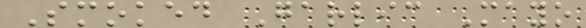Smoked Garlic Mayo
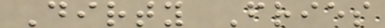Dirty Fries
